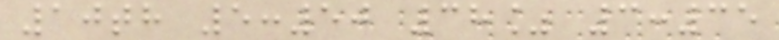10th 5:50 38% 3:35
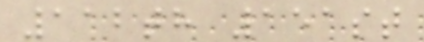112th 151st
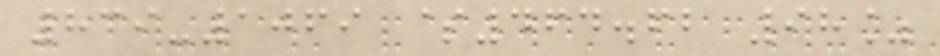839-1069 $464.62 98%
